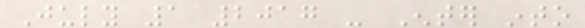July 1 2017 - Enter into
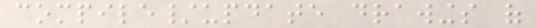compile/update drawings of
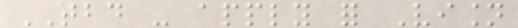TBD - apply for Vision
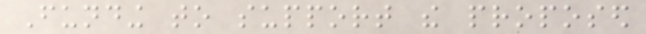Funding to support the proposed
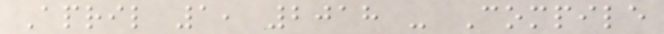April 1, 2018 - Compile
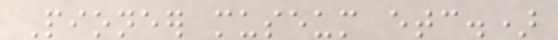Pioneer museum etc.)
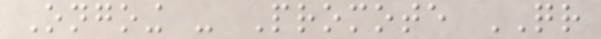Ongoing - Promote QR
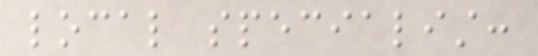local specialist:
